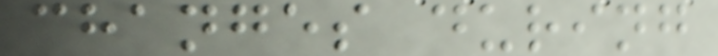changes during
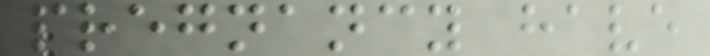pregnancy have
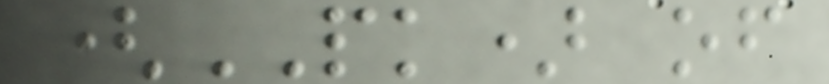(PK) of
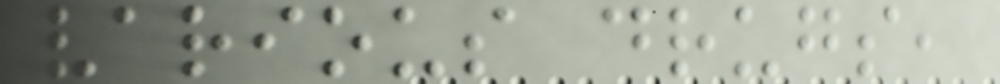various drugs,
